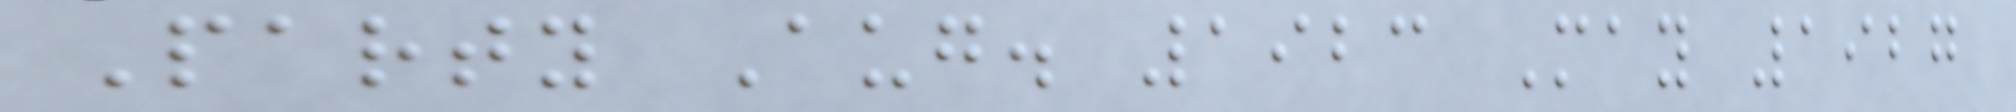Party Aug. 1923 May 1927
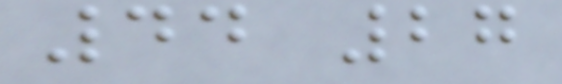44 27
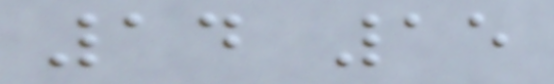14 15
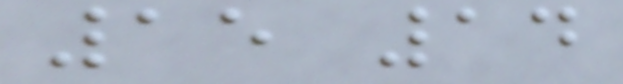15 14
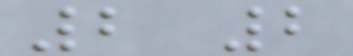2 2
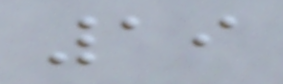19
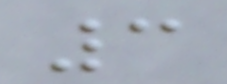3
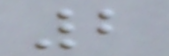2
